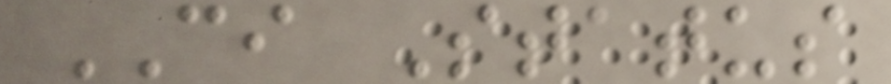CI Status
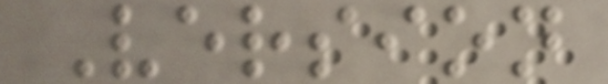Version
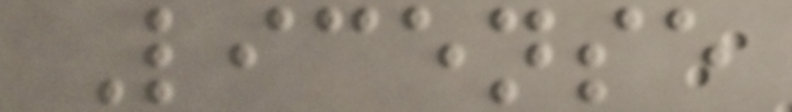License
